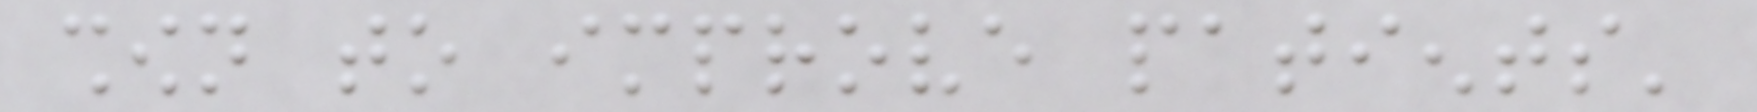shown to improve patients'
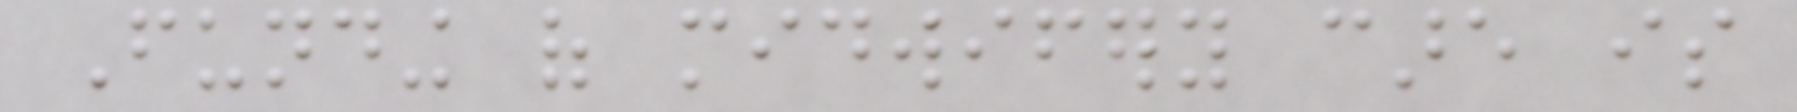Funding of midwifery care is
